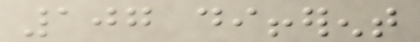107 different
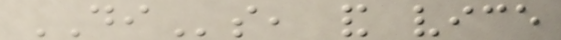DIs, and vice
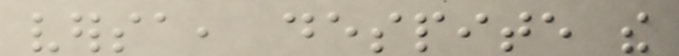versa, despite the
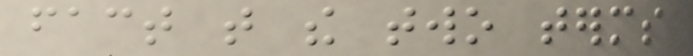fact that the two terms
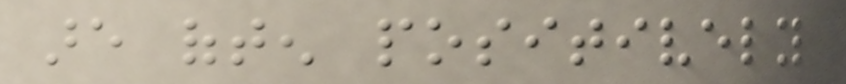are often positively
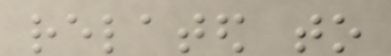related to
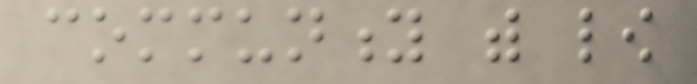community with low
